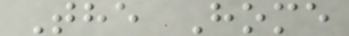The Home
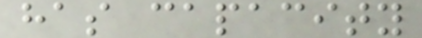has capacity
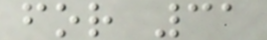for 31
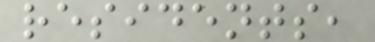residents,
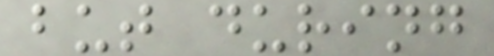but during
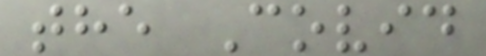the Covid
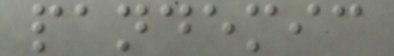pandemic
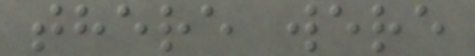there were
